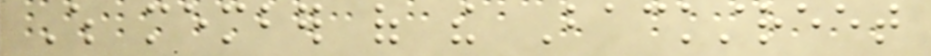Which member of the Backstreet
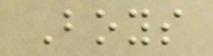Boys
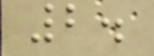2.
